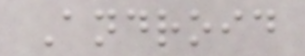Android
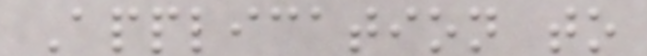Application to
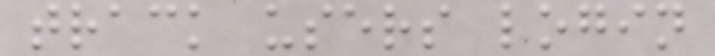track users login
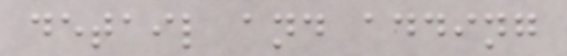detail and adding
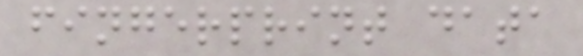fingerprint data
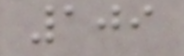109
